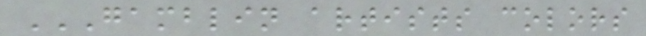GAMBLIN ARTISTS COLORS
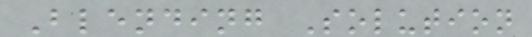Blending Solution
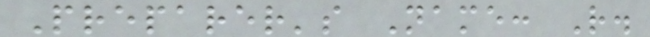Preparer's Name: R.
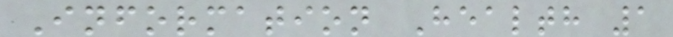Information Health 1
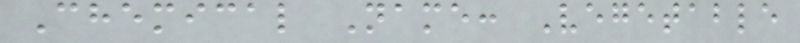Chemical Name: Vegetable
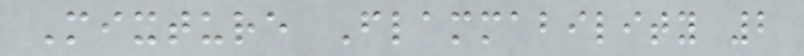Mixture Flammability 2
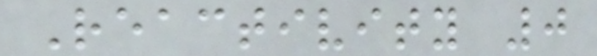Reactivity 0
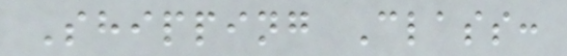Shipping Class:
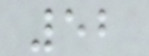52
